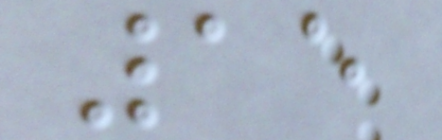15
